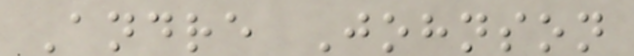Andre Johnson
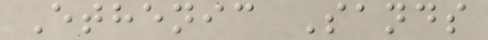Ethenic Sands
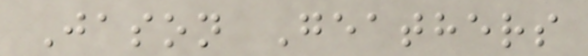Jason Geathers
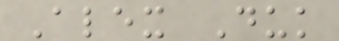Alex Duk
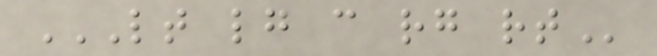LT LG C RG RT
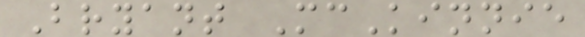Bryant McKinnie
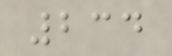234
